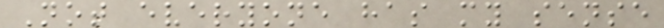Not everyone has my sense
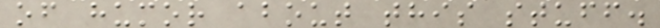of humor about this stuff.
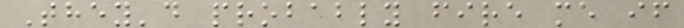They'd probably fire me if
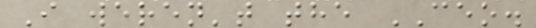I weren't the CEO.
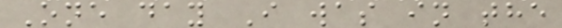One day I was in the
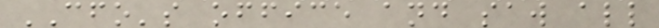CFO's office and saw all
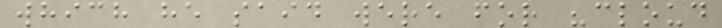which he said were for "cloud
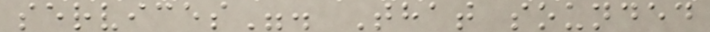services". That sounded
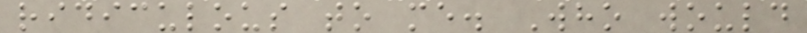ridiculous to me. Who would
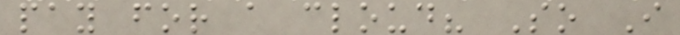pay for a cloud? So I
